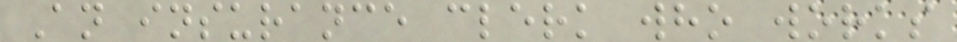An insurance clerk who works
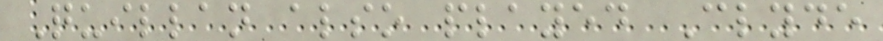Quillan also played Clyde
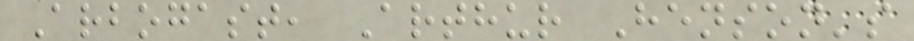Arbogast, Arthur Henson's
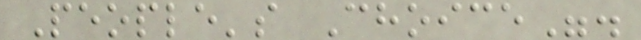People's Choice".
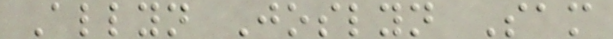Allyn Joslyn Sam
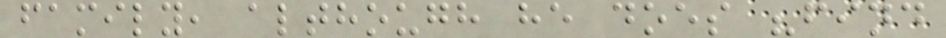family, although he does "find
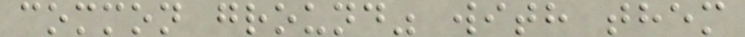common ground" with them
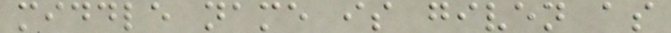middle name is given as
